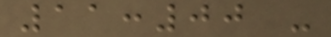11:00 -
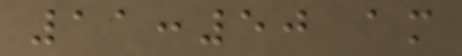11:50 am
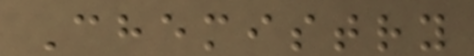Chemistry
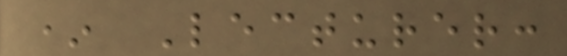* Lecturer:
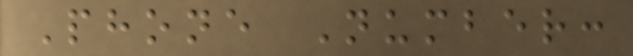Phone Number:
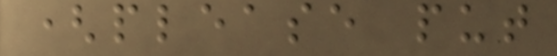(please put
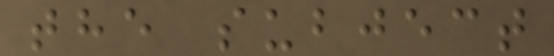the subject
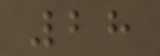28
